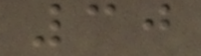30
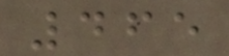465
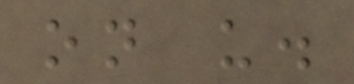on us.
